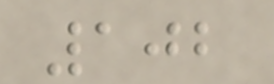102
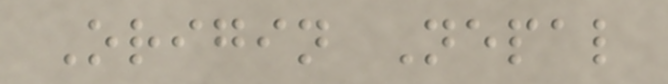Origin Nepal
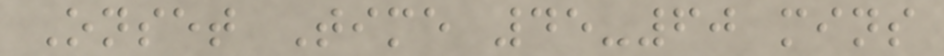Onset Time 45-60 mins
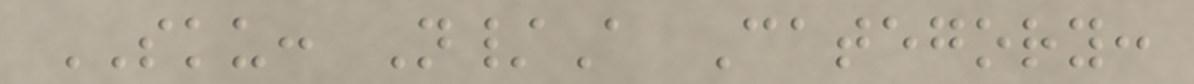SKU: N/A Category:
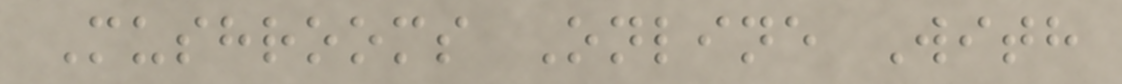Mushrooms Online With
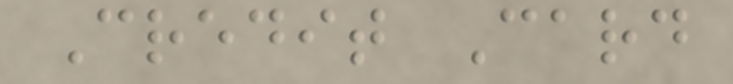Credit Card
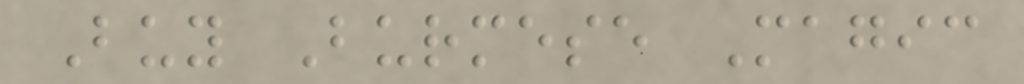Buy Burmese Magic
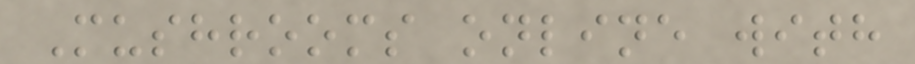Mushrooms online with
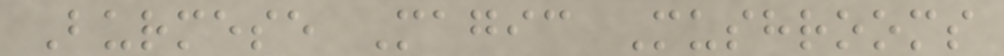Burmese Magic Mushrooms
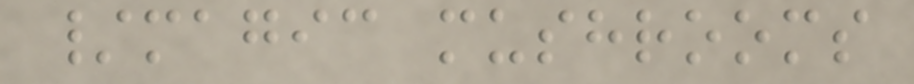/magic mushrooms
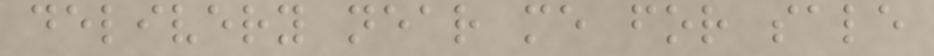delivery near me for sale
